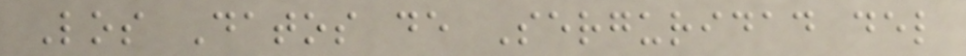Los Datos de Serguridad del
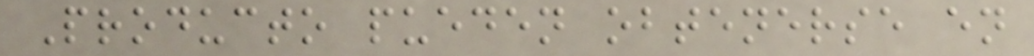Producto pueden obtenerse en
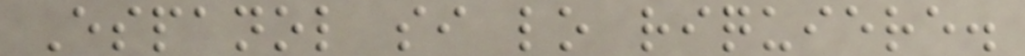Espanol si lo riquiere.
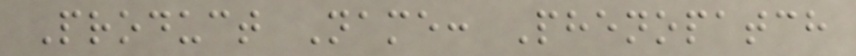Product Name: Phenopatch
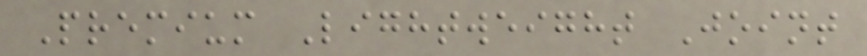Premium Lightweight Joint
